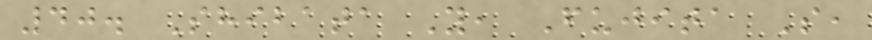40. Shibata Y, Fujita S,
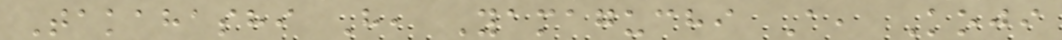Takahashi H, Yamaguchi A, Koji
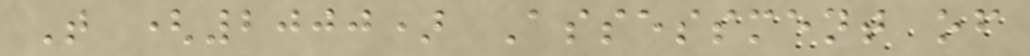T (2000) Assessment of
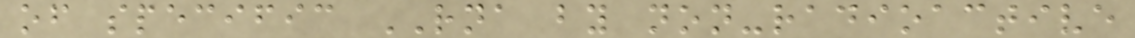of specific RNA by non-radioactive
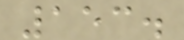153.
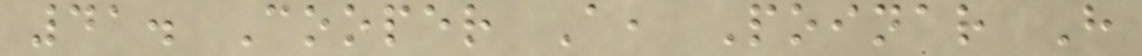41. Cooper A, Poinar H
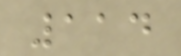114
